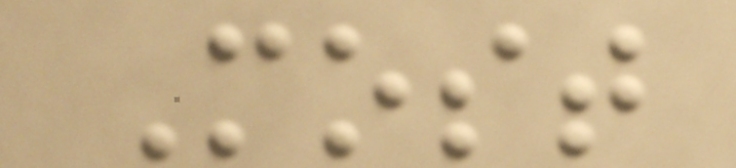Most
